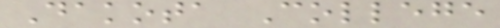Dakota College
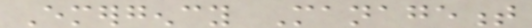Emergency Management
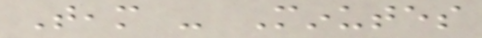Team - Minutes
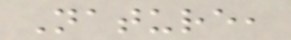Nature,
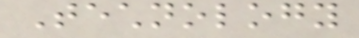Technology
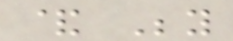& Beyond
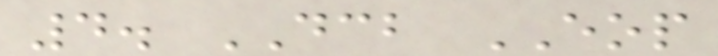4. DCB EOP
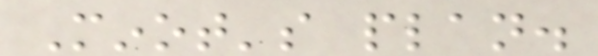Minot's plan.
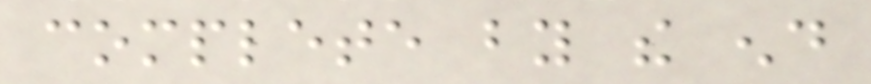complete by the end
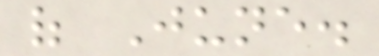of June.
